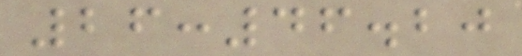26:46.20
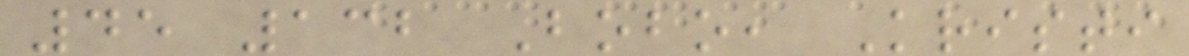45 132 Bobo, Kristi
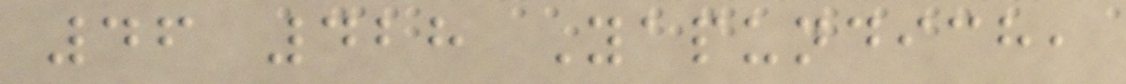46 428 Yapundich,
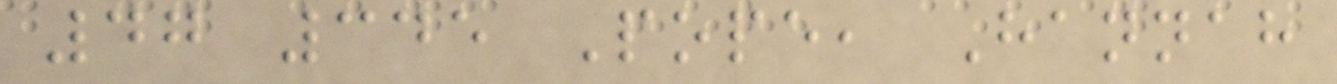47 345 Pope, Hannah
